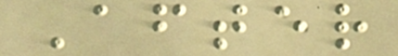After
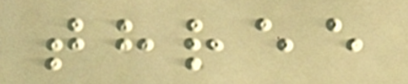three
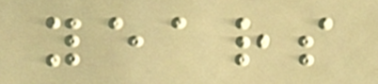years
